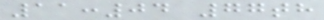11:04 77th
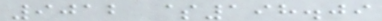9012 $198.09
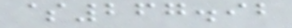$267.92
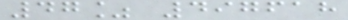47% 497618
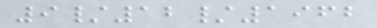9/12/1962
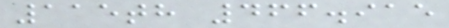115th 466.915
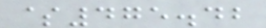$475.42
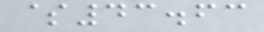$43.63
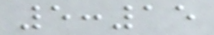5:15
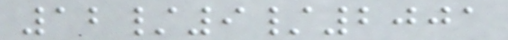12/9/2001
